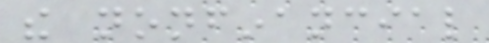the nonfinancial
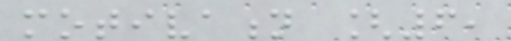motivation [6,
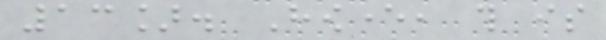13]. However, this is
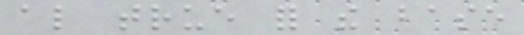also true for the base
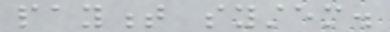payment system.
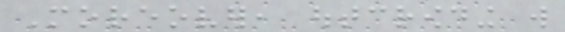Moreover, outcrowding will
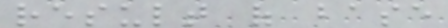result of base
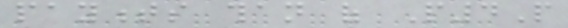payments than of P4P
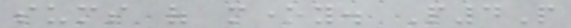sums of money. P4P
